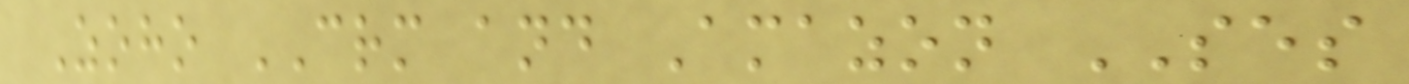Zoho CRM and Amazon SES
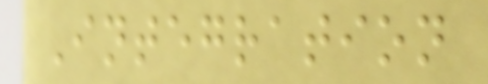Integration
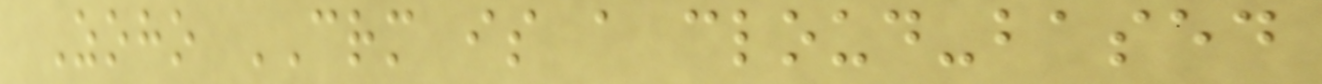Zoho CRM is a cloud-based
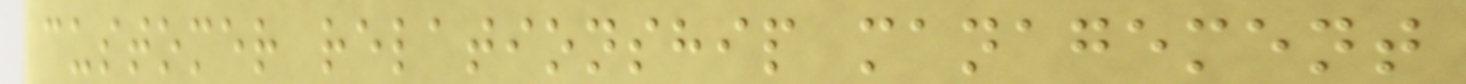customer relationship management
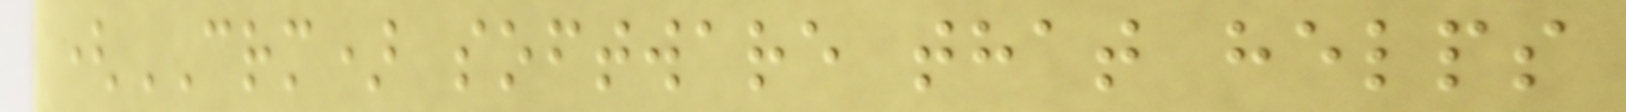(CRM) software that helps
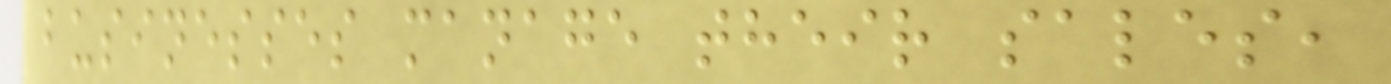businesses manage their sales,
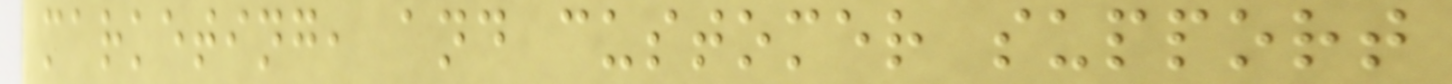marketing, and customer support
